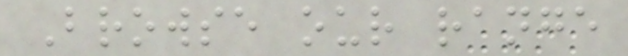Browse our range
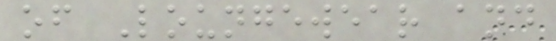of Loungewear and
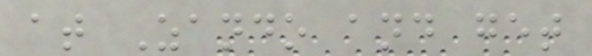at Zando and get
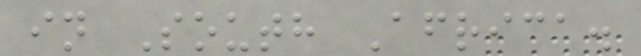in South Africa.
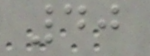40
